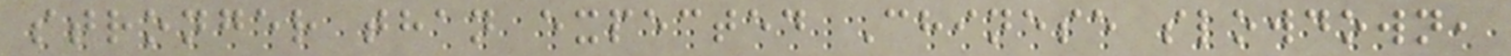stronger than expected Chinese slowdown,
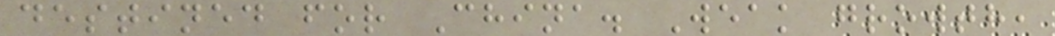destined for China. Weak growth,
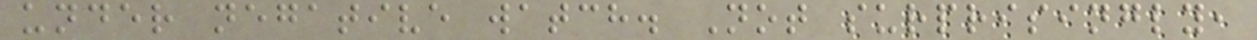under negative watch. Not surprisingly,
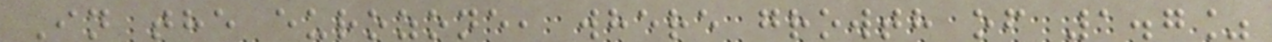In the eurozone, where growth of 1.7%
